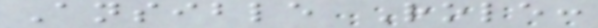Ansible Role:
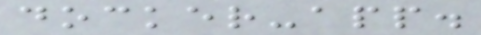docker-app.
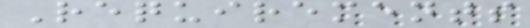Requirements
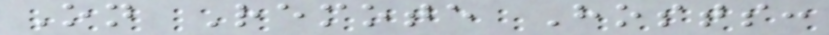On Remote Hosts:
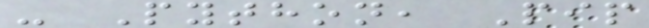- Python, Pip
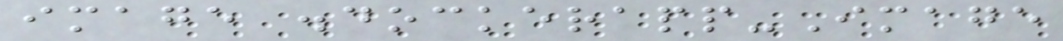image .dockerapp-Image
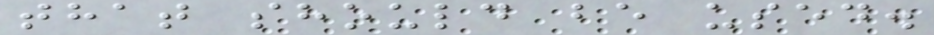that should be used.
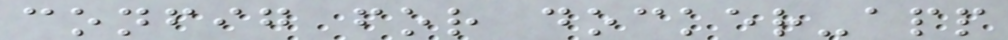config for docker-app
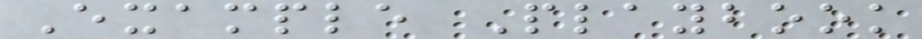Example Playbook
